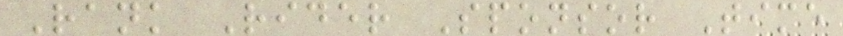Rank Rider Sponsor Time
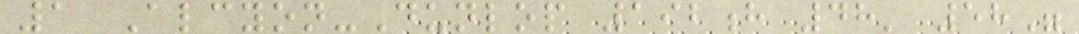1 Alcyon-Dunlop 192h 48' 58"
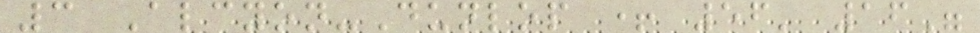3 Alcyon-Dunlop + 56' 16"
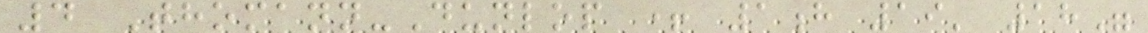4 Thomann-Dunlop + 1h 19' 18"
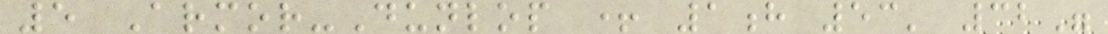5 Armor-Dunlop + 1h 53' 32"
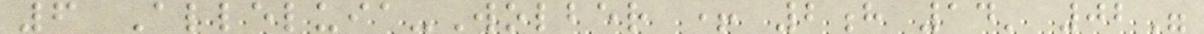6 Alleluia-Wolber + 2h 14' 02"
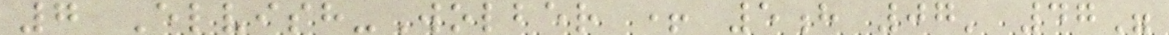7 Elvish-Wolber + 5h 07' 47"
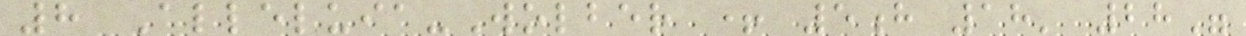8 Alleluia-Wolber + 5h 18' 28"
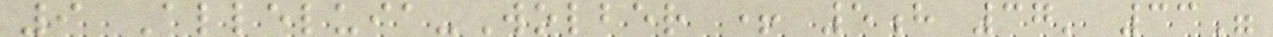9 Alleluia-Wolber + 5h 37' 33"
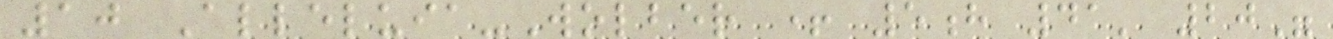10 Alleluia-Wolber + 5h 41' 20"
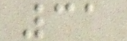31
